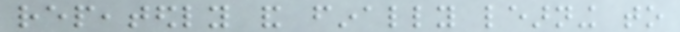repeatedly and finally learning to
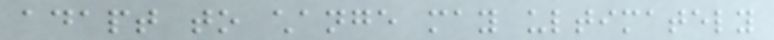adapt to change may ultimately
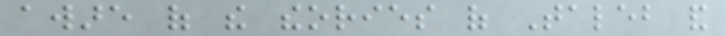aware of the theories of Taleb and
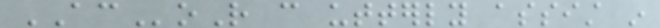ACoR can utterly assist in
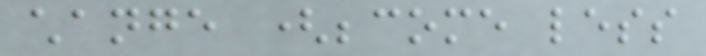change (become less
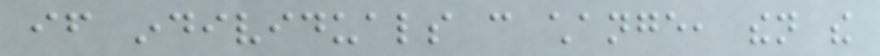if individuals can change, then the
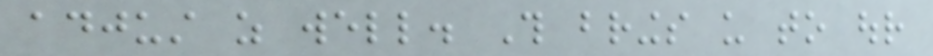adjust as well. This brings us to our
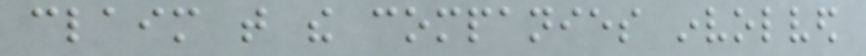claim that the companies involved
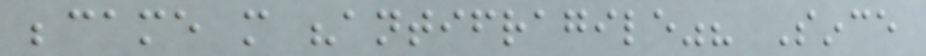became more "antifragile"? Since
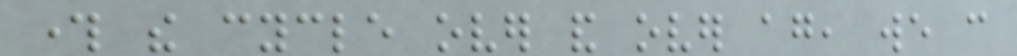through the cycle over and over again, we can
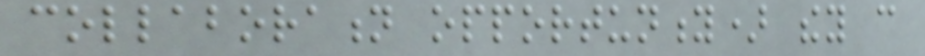collaboration opportunity) they can
